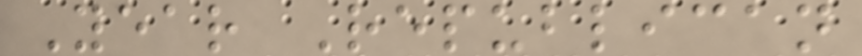Year Republican
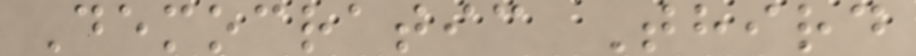Democratic Third
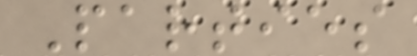Parties
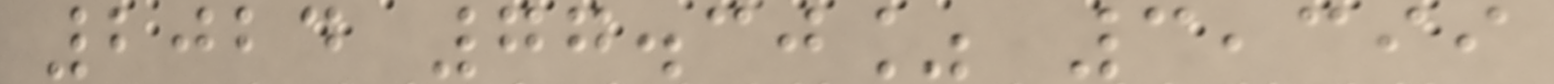2024 77.30% 3,399
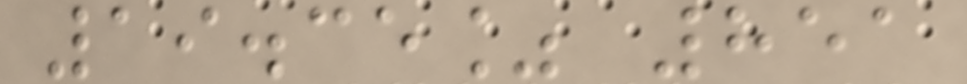19.35% 851
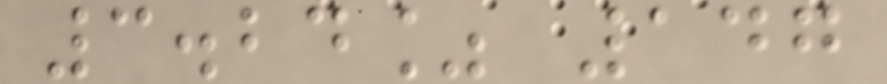3.24% 147
